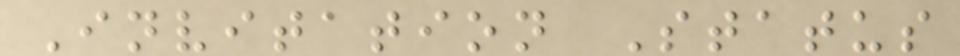Invitation Status
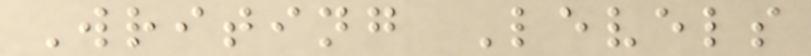Writing Levels
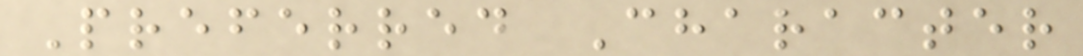Preferred Character
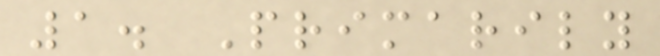1. Primarily
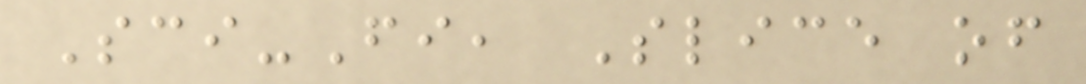Sci-Fi, Slice of
